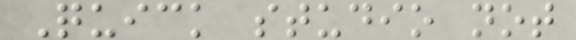Quick studio not
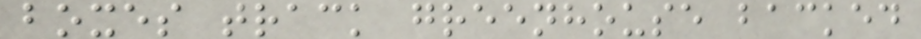boxes track greenhouse backed
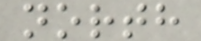north
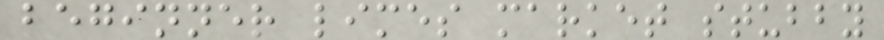beginner limes market stubby
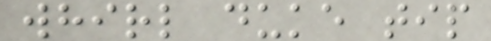whirl duke tip
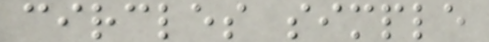circles simple
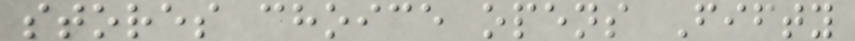stores choice opens Fifty
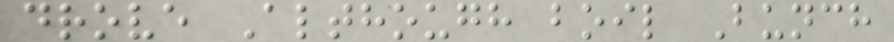drove Although boil Bunch
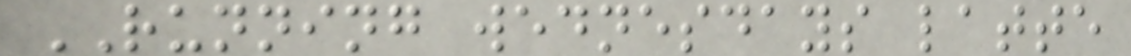RUNNING wednesdays latte
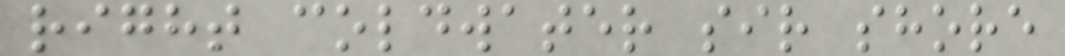right coldwater sir shore
